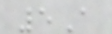5A
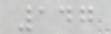147
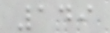149
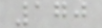170
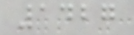1427
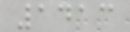1413
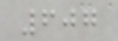607
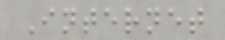Internet
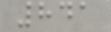841
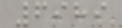6989
